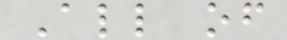All of
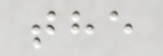the
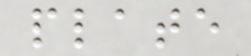plate
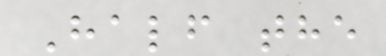Half the
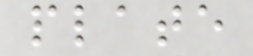plate
